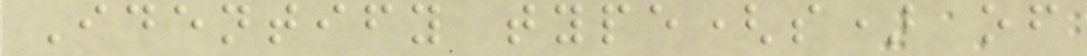Identify type(s) of
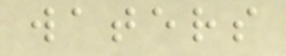waters
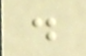.
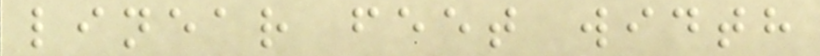linear feet width
